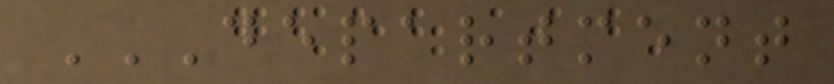DEPARTMENT
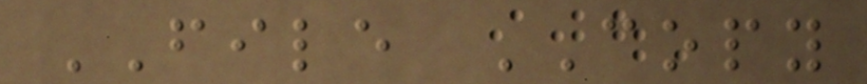FILE COPY
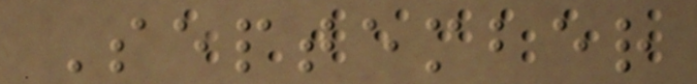September
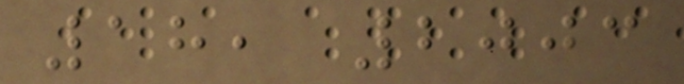18, 2003
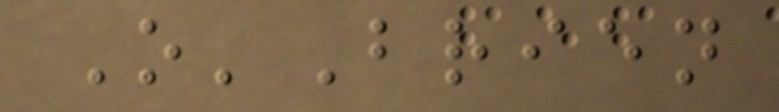O'Brien
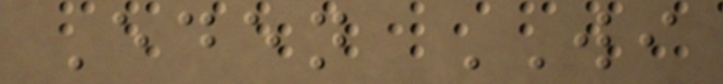Eden WI
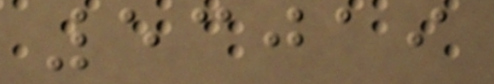53019
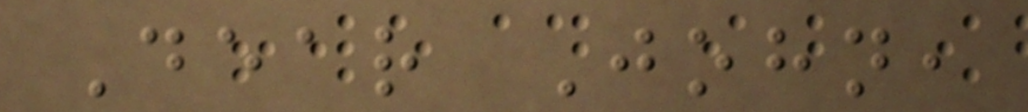Dear John,
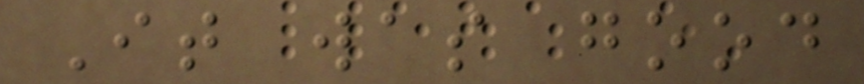It was good
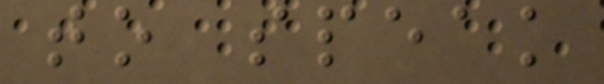to speak
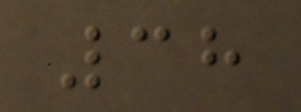38
